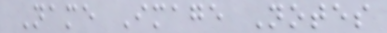Name Image Notes
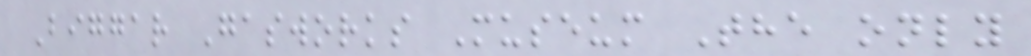Biggar Gasworks Museum The only
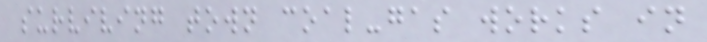surviving town coal-gas works in
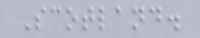Scotland.
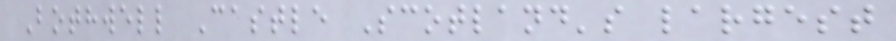Bothwell Castle Scotland's largest
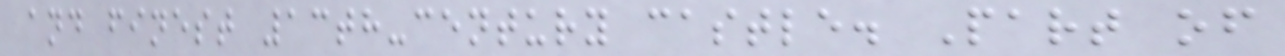and finest 13th-century castle. Part of
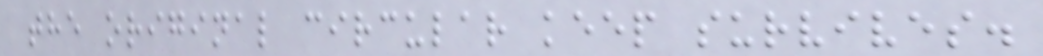the original circular keep survives.
